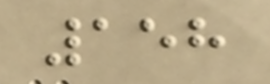158
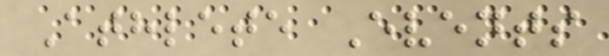Athlete Events
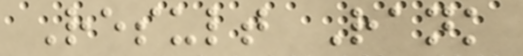Result Rank
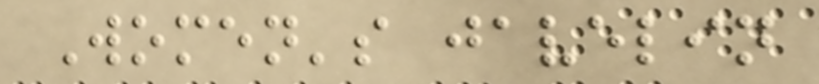Women's javelin
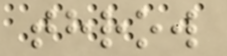throw
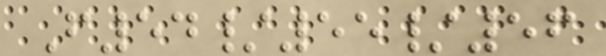F54/55/56
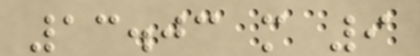13.03 m 9
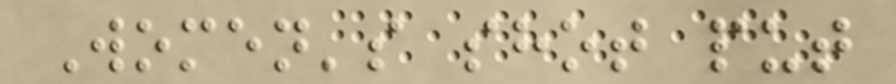Women's shot put
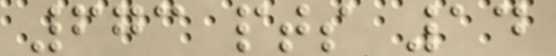673 pts 14
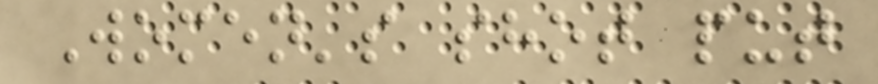Women's shot put
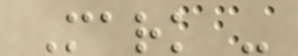Mark -
